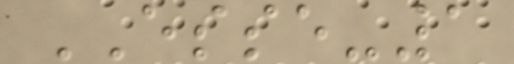ESSE-1
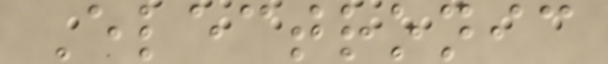Electronic
